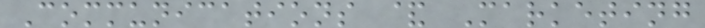Communications & Marketing
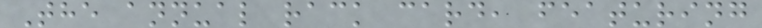The annual rack card, featuring
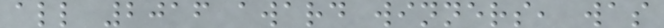all 2016 award winners, was
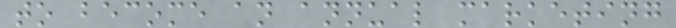to become an annual marketing
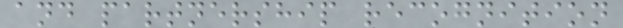and partnership recognition
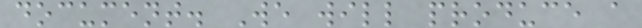document. We will produce a
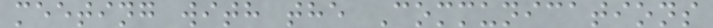meeting with the Communications
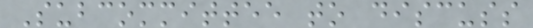Subcommittee to discuss
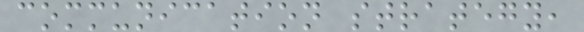communication strategy,
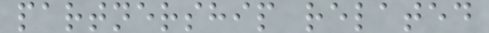partnership related
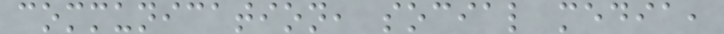communication, social media,
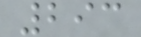293
